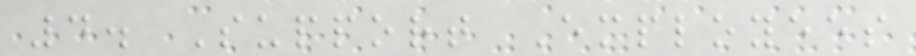4. Support Employees
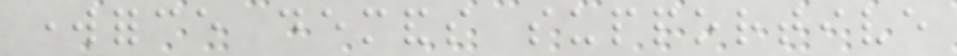workforce demands supportive
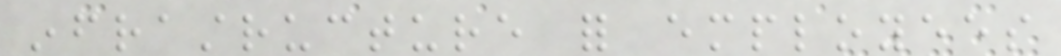infrastructure for employees
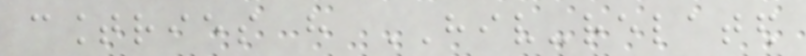countries have HIV-related
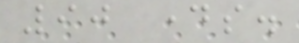90 days.
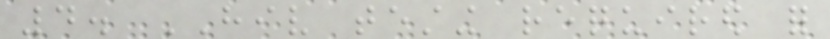4. HIV testing required for
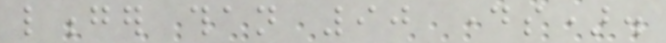longer than 90 days).
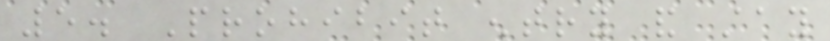5. Prohibit entry and stay
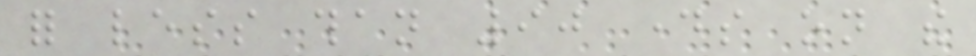for less than 90 days on the
